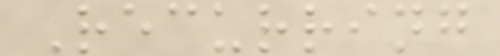Recurring
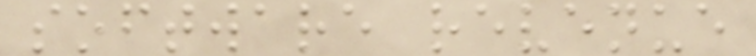software revenue
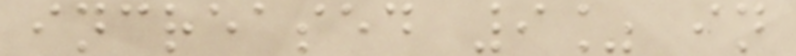increased 9% in
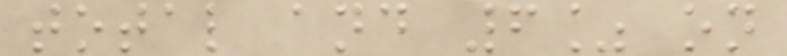total and 6% on
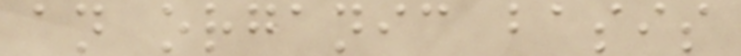an organic basis
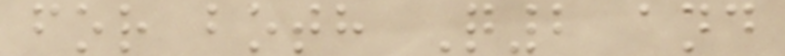for both Q2 and
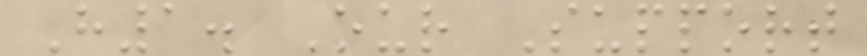H1. Our Support
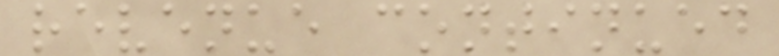revenue continued
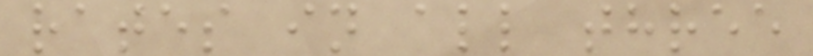rates in all three
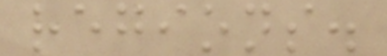regions.
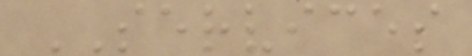SERVICES
